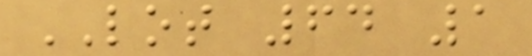LOT 64 1
